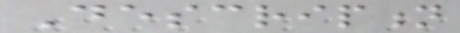Description
